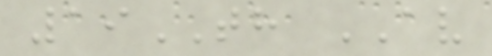19TH AV
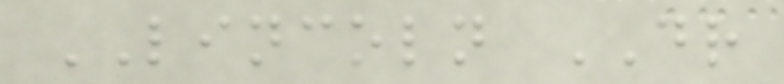LINCOLN DR
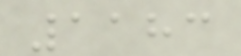1183
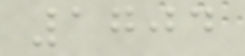1704
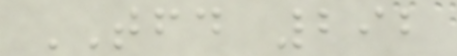TFD 292
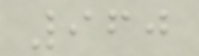960
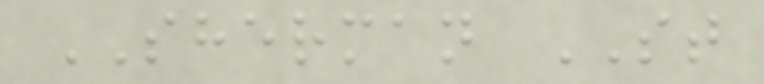SHERMAN ST
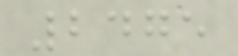2475
